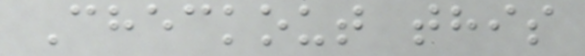Checkout this
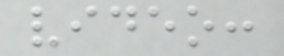video:
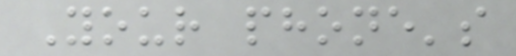Your phone's
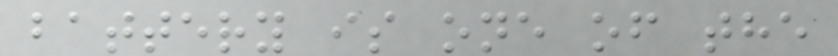battery is one of the
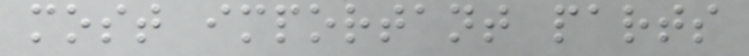most important parts
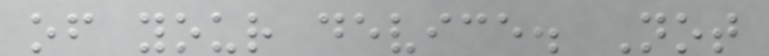of your device. Not
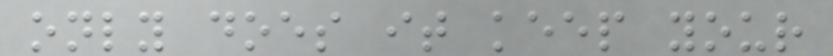only does it keep your
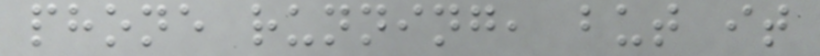phone running, but it
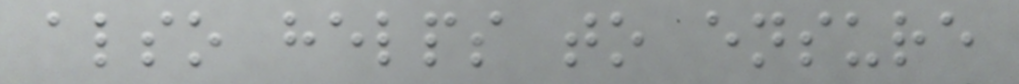also helps to ensure
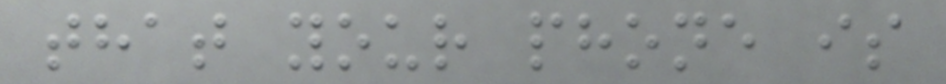that your phone is
